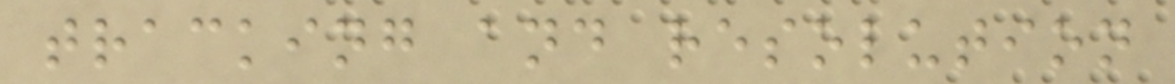tracking and resolution
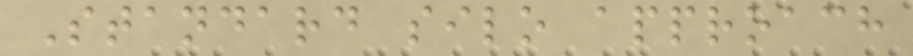Standard silo approach
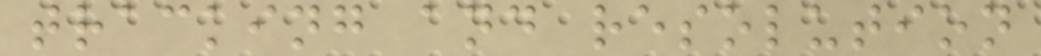tracking and resolution
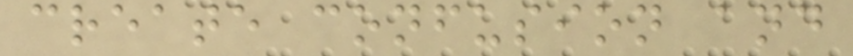create confusion and
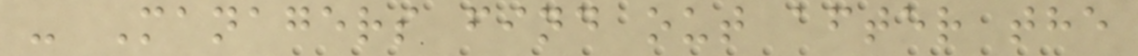- Managers find out after the
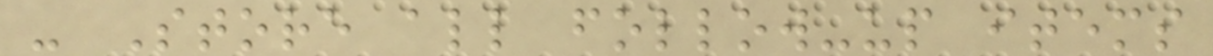- Store all follow-up items
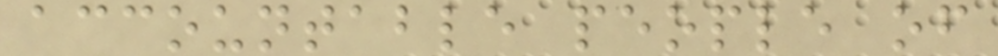accountable people of
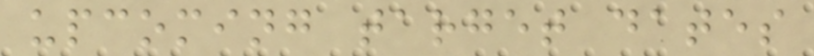upcoming target dates
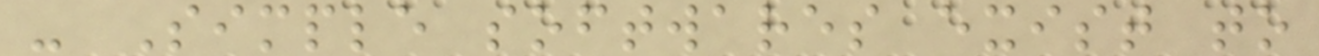- Simple softwares exist to
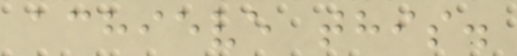achieve this.
